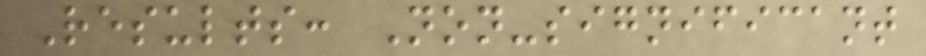Results: Non-significant
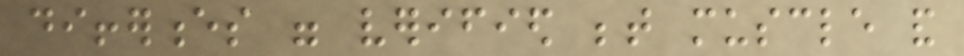differences were verified between muscle and
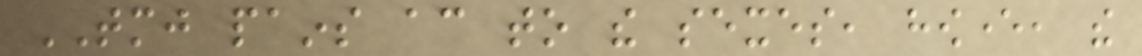TMJ pains according to the sexes, however, the
